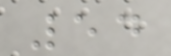54
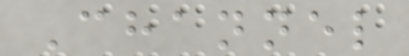Channel
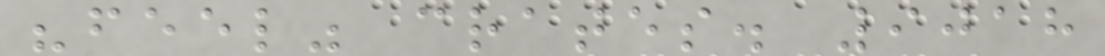"feel" crates. 9018
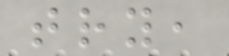try,
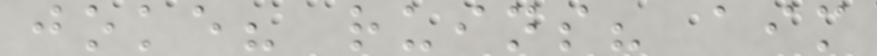joke? ruins? aim
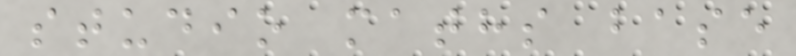studio maths base
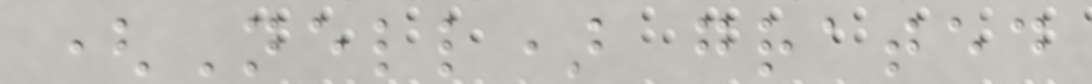(Nell) grated
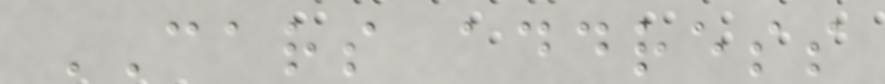CARS address
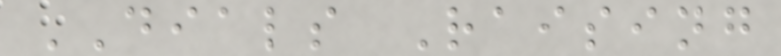DIALS Raising
